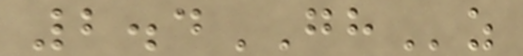2.4GHz
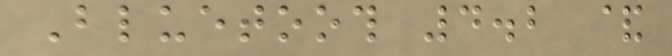Bluetooth 4.2 &
